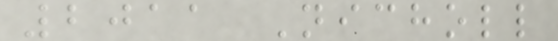2011 Nicholl
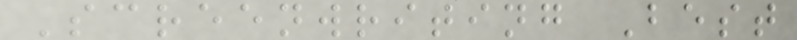Screenwriting Best
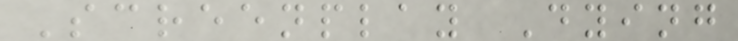Screenplay Dying
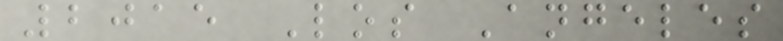2015 Los Angeles
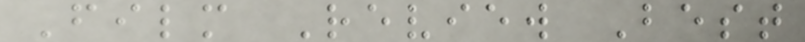Film Review Best
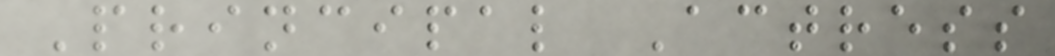Principal Actress
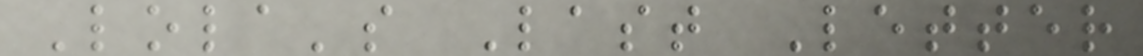Lola's Last Letter
